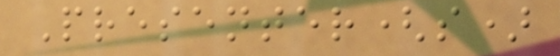Presenter(s)
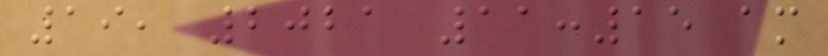19, 2021 11:15 am
